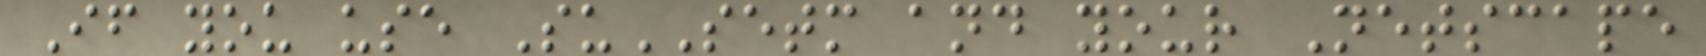If you use SuSETM and your Netscape
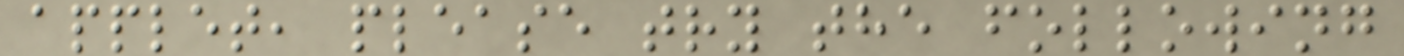applet, please try the following
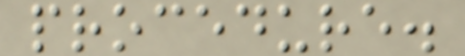procedure.
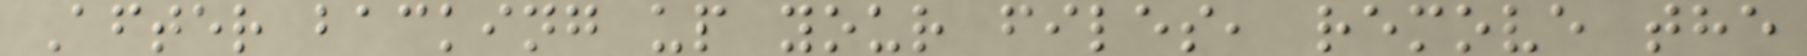After backing up your files, remove the
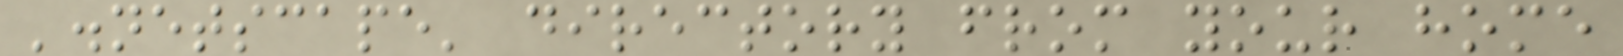'.netscape' directory from your home
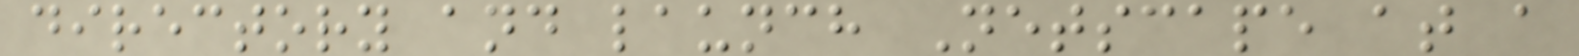directory and launch Netscape at a
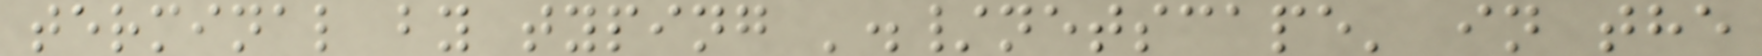terminal by typing './netscape' in the
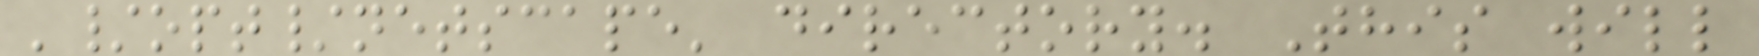'/opt/netscape' directory. This will
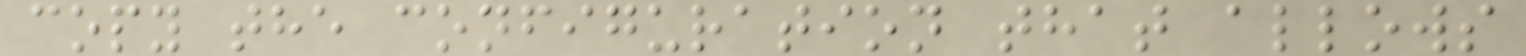copy the configuration that allows
